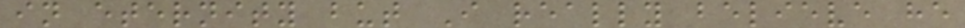in eternity but I really believe he
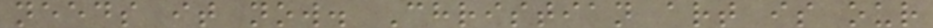needs it now. Christian art is our
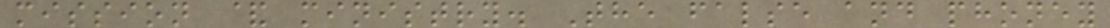mission & ministry. The false and phoney
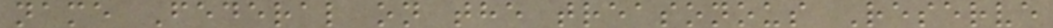name Federal on the treasonous Reserve
